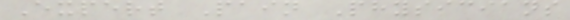Expert Pain Physicians
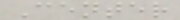Center
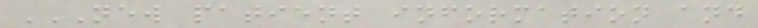NEW PATIENT INFORMATION AND
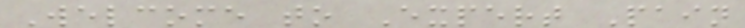Welcome to Expert Pain
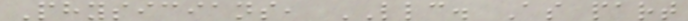Physicians, LLC. As part
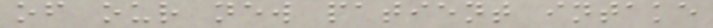of our new patient intake
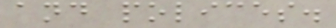and polices.
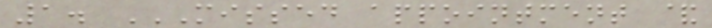1. MISSED APPOINTMENT &
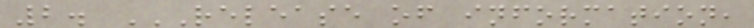2. RELEASE OF INFORMATION,
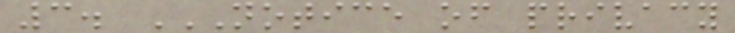3. NOTICE OF PRIVACY
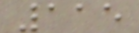115
